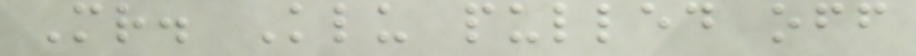Mr. Klu pulled off
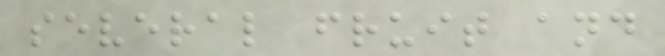several fruit and
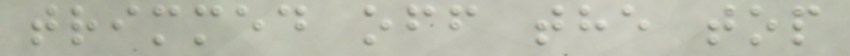trimmed off the top
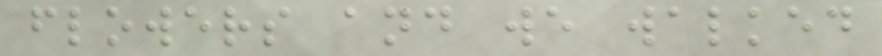flowers and we walked
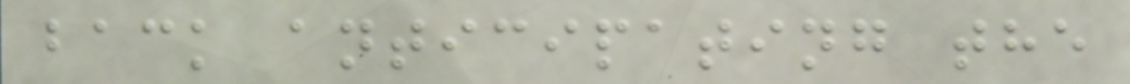back anticipating the
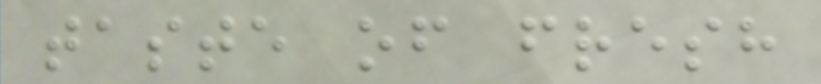taste of fresh
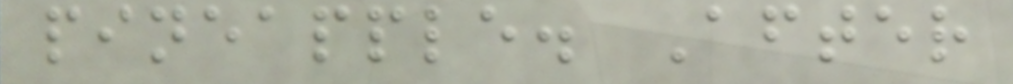pineapple. After
